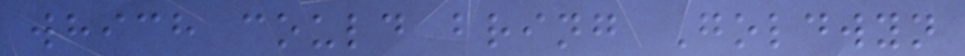which could bring Goldwyn
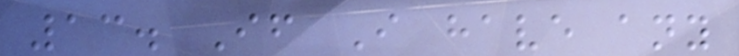13. If I have any
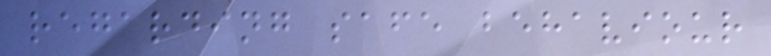regarding safe behaviour
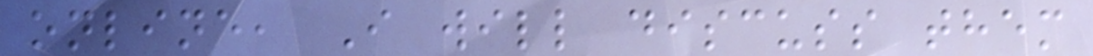online, I will discuss them
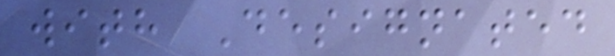with Designated
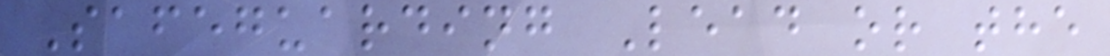Safeguarding Lead or the
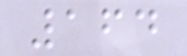164
